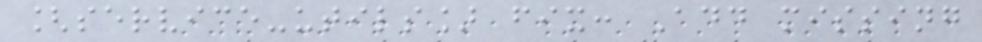[service-utils] fix: Add missing
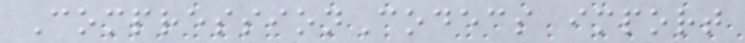CompressionCodecs import
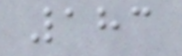183
